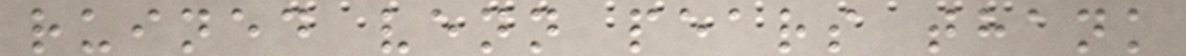ruined venn pears thank
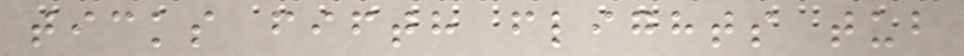ticks fifth flights tub
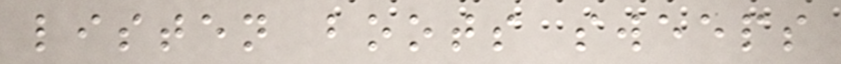listen boots sweeps
